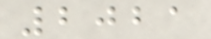2021
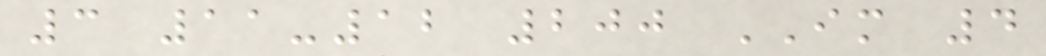3 11-12 200 IM 4
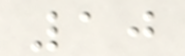10
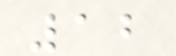12
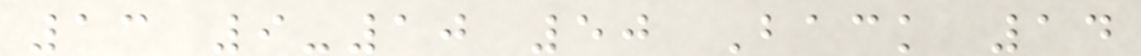13 9-10 50 Back 14
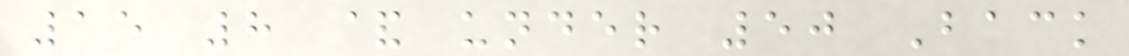15 8 & under 50 Back
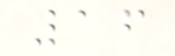16
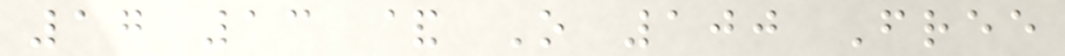17 13 & O 100 Free
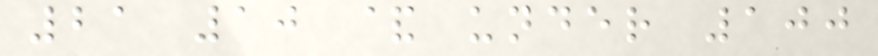21 10 & under 100
